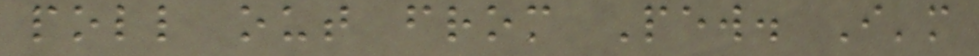poll out from Pew. I'm
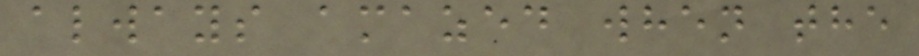always amazed when the
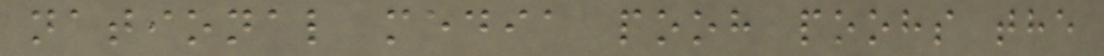national media pooh poohs the
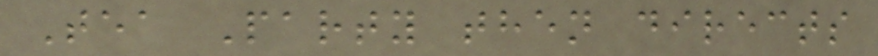Tea Party then directs
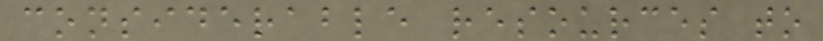considerable resources to
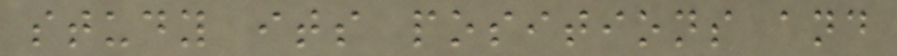study its positions and
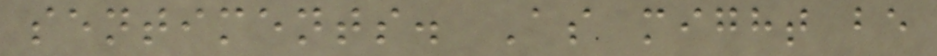sentiments. As might be
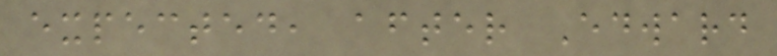expected, after Edward
